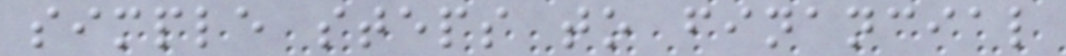simple steps to financial
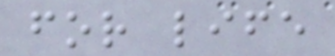for life
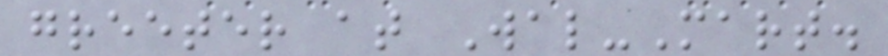greeter at Wal-Mart.
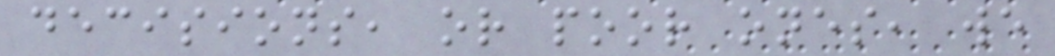decisions, or poor ones, we
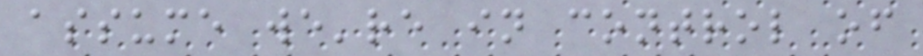assume we're in control of
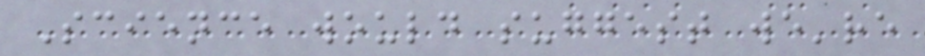Science would suggest we're
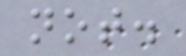not.
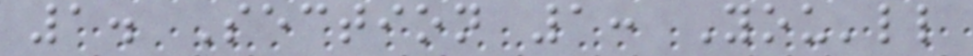1. Section 1: You'll
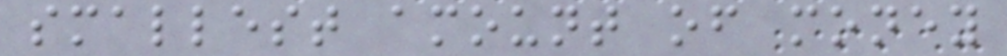smallest amount of money
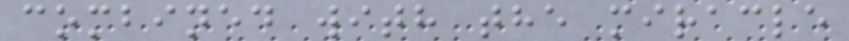combined with the miracle
